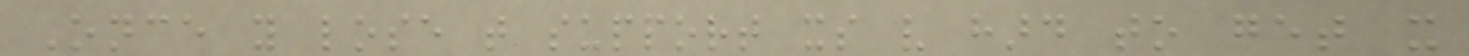Once you lose that support its very hard to get it
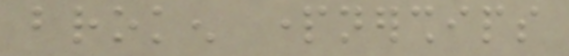broken partnerships
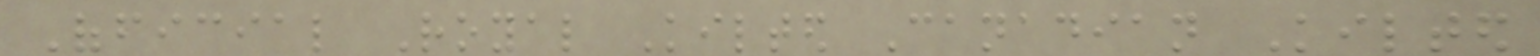Official Royal Kilted Canadian Kilted
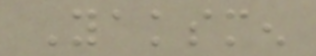Yaksmen
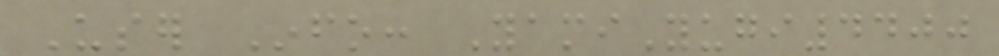User Info: YamiYugi4400
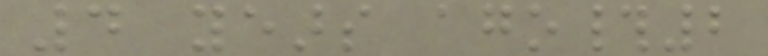4 years ago#2
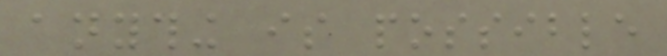anything is possible
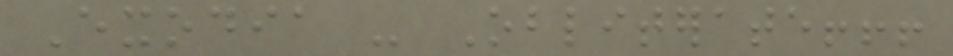Exodia - Obliterate!!!
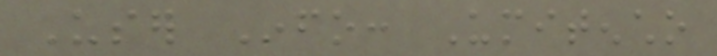User Info: Umitencho
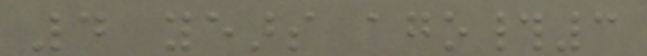4 years ago#3
